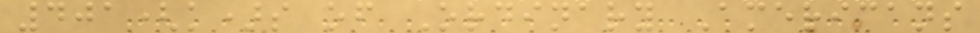401(k)s of Ordinary Americans
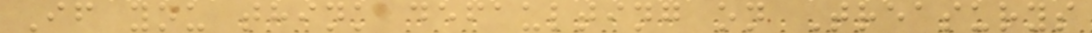If you think defaulting on Treasurys
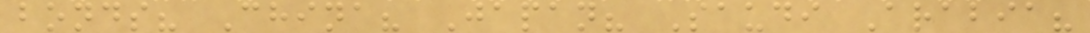bonds? China? Japan? Saudi Arabia?
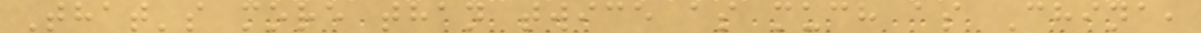That's more than twice as much as China,
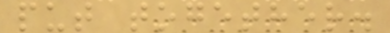put together.
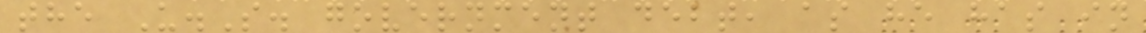the U.S. government debt, as he has in
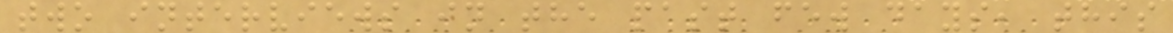two interviews in the past few days, this
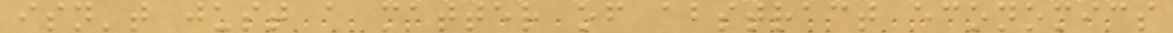isn't just a matter of abstract economics
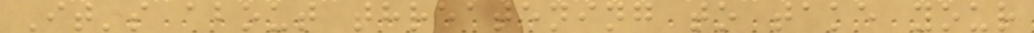It's about threatening to take your
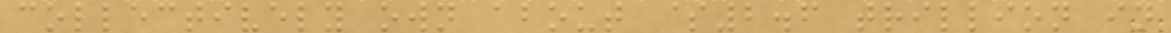collectively own about $2.6 trillion in
